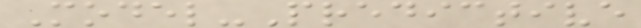Model-Predictive
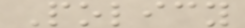Policy
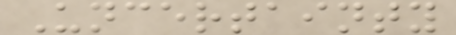Uncertainty
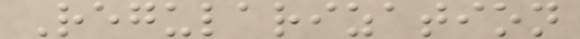Regularization
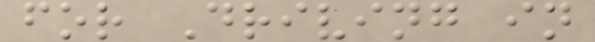for Driving in
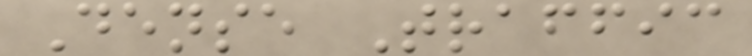Dense Traffic
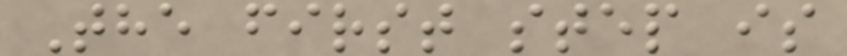The first step is
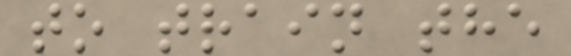to train the
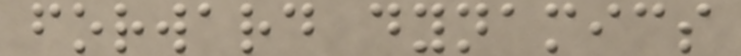forward dynamics
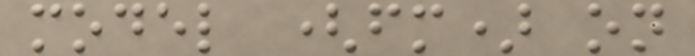model (fm) on
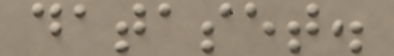dataset.
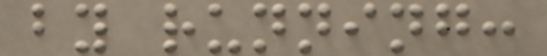by running:
